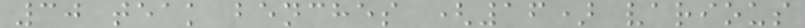30 teak benches (16) various
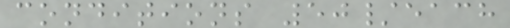conditions 50/each
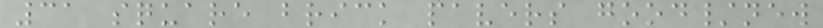31 square brick pavers good/new
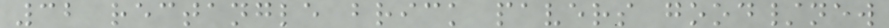32 rectangle brick pavers good/new
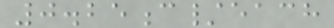0.25c/each
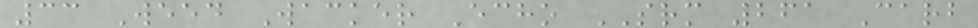33 Weed Wacker Echo SRM 261 Carb
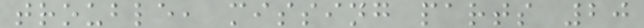trouble, missing parts 20
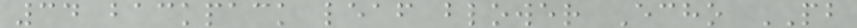34 backpack leaf blower Echo PB
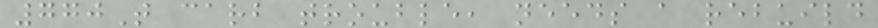770T carb trouble, needs a rebuild
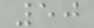50
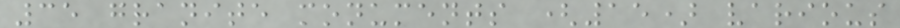35 granite monuments (15) various
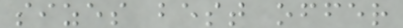sizes best offer
